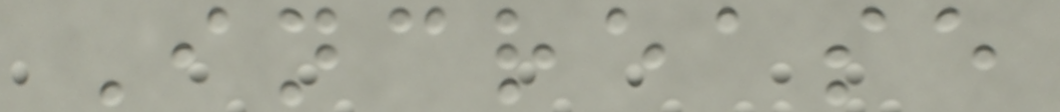Increase
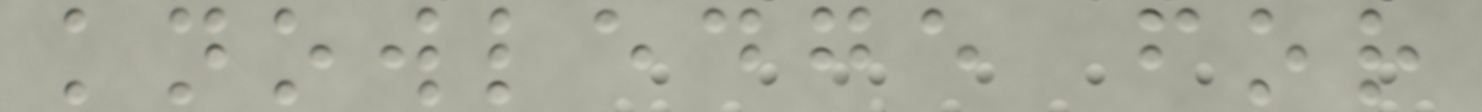knowledge for
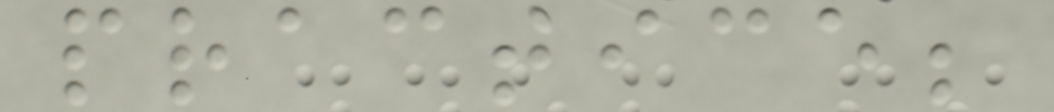practice;
